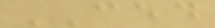CED
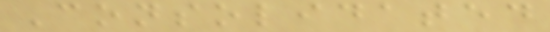Consolidated
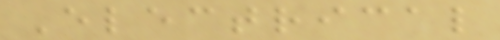Electrical
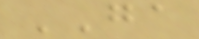GA
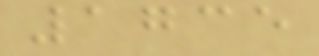1735
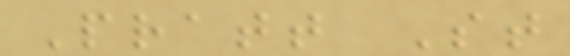Pratt St
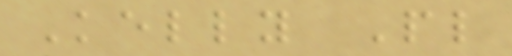Kelly Pl
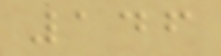146
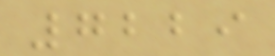7229
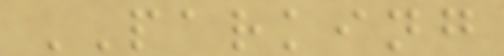PARKING
